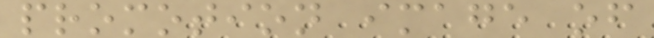promotion image of
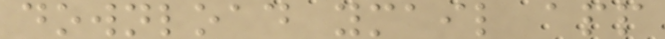download ymail app
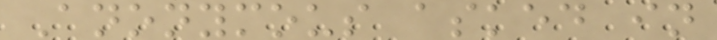Anonymous asked in
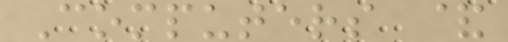Computers &
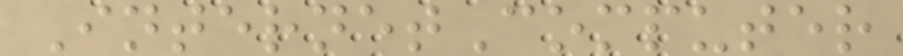InternetComputer
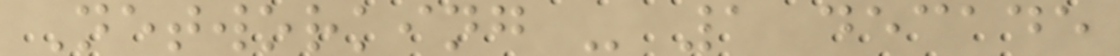Networking - 1 decade
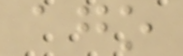ago
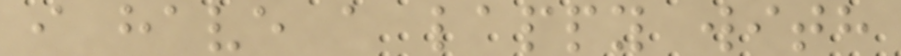i have a lappy with
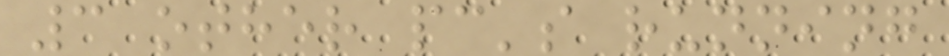3 other pc's running
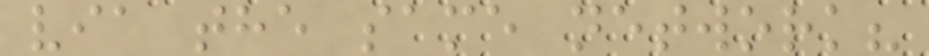via the same network?
